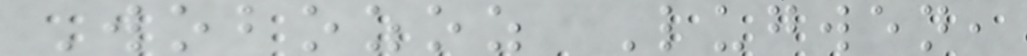Wobozoz Lugwen,
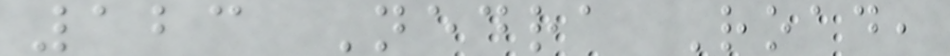123 Nedra Road,
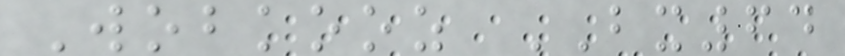Wobkooz BX64
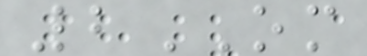2OM
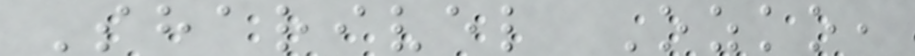Sharivel Ozko,
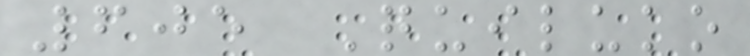605 Quiluko
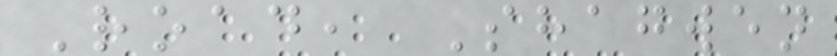Road, Shagwen
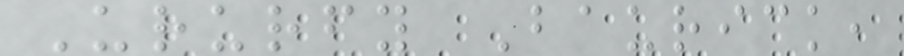Ururfy Baurick,
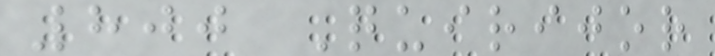800 Quirijor
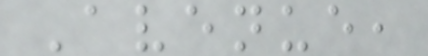Avenue,
